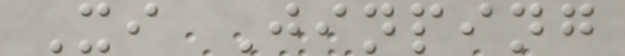Xi Jinping
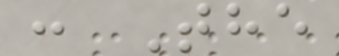: The
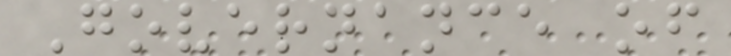Governance of
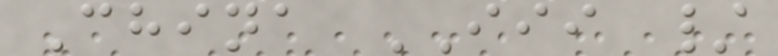China III /
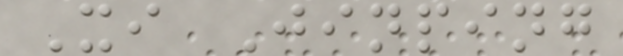Xi Jinping
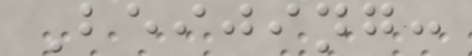Beijing:
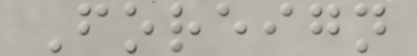Foreign
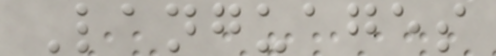Languages
